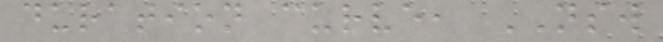duration curve, NSW
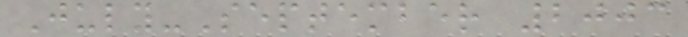July-September 2003
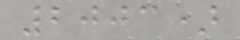2003)
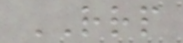RRP
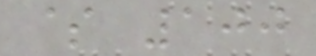$ 100
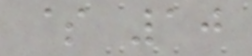$ 10
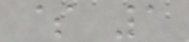$ 1
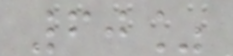60%
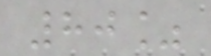80%
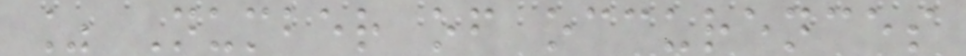% Number of occurences
